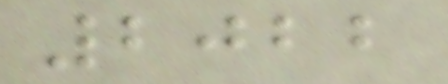2022
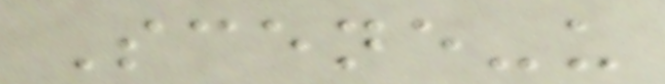Scene-u
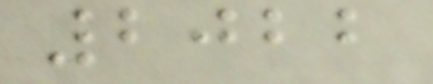2022
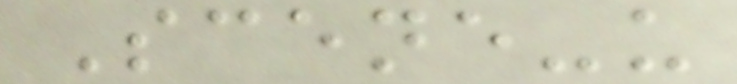Scene-u
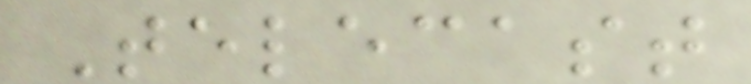Telecast
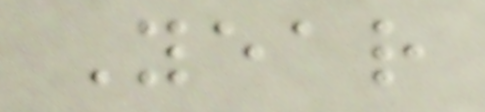Year
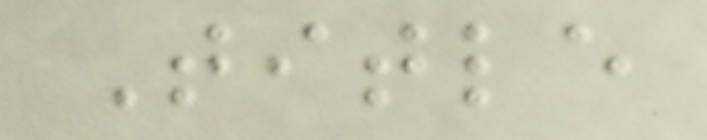Title
